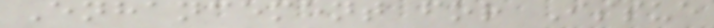Enhancement for Issue
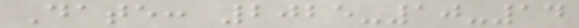Date: 2025-10-14
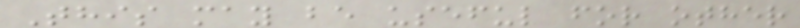This may be useful for other
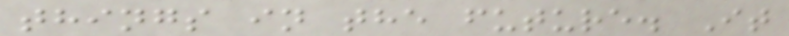things in the future. It
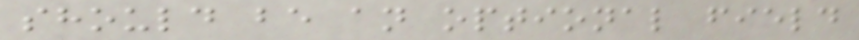should be an optional field
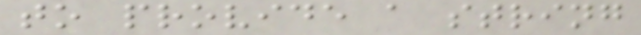to provide a string
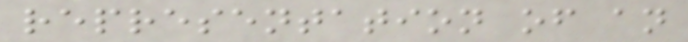representation of an
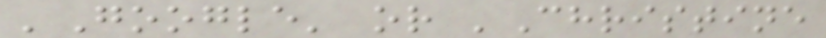'Google' or 'Christine
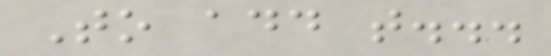To add t...
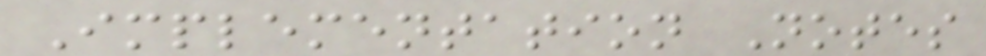Implementation Notes
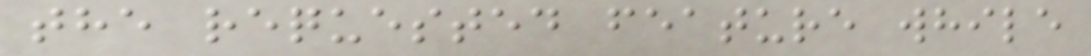the requested feature while
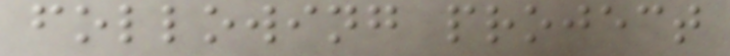following project
